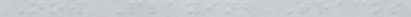Now Playing Tracks
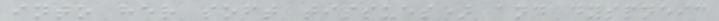into her soft tissues) and dyspneic
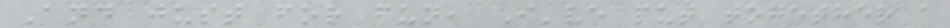And just for fun, I've put together a
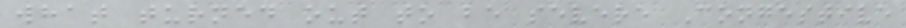what turned out to be severe Congestive
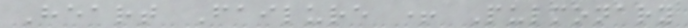Heart Failure + Pulmonary
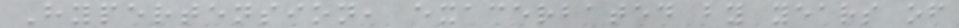Hypertension, exacerbated by years of
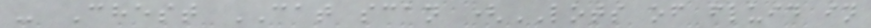- Chest CAT scan (LOTS of fluid in
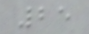25
